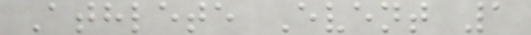Athlete Event 1
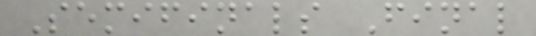Semifinals Final
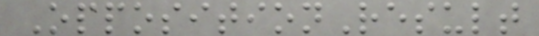OppositionResult
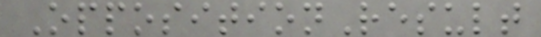OppositionResult
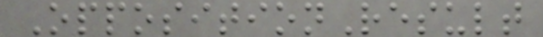OppositionResult
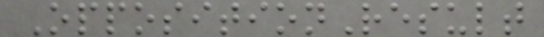OppositionResult
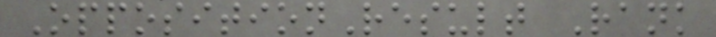OppositionResult Rank
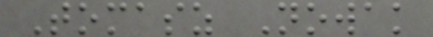Tomasz Nowak
